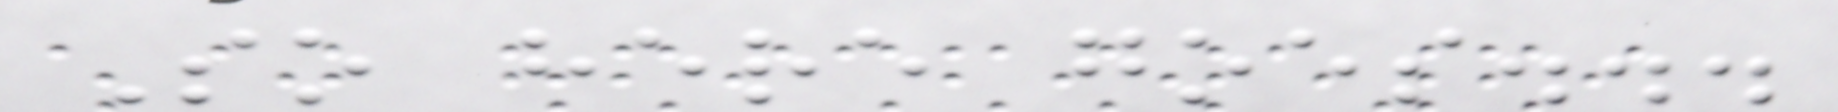So here goes...
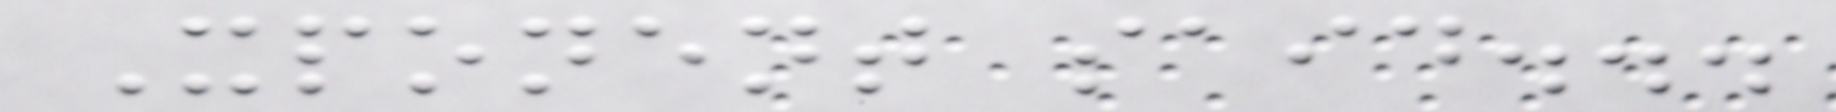Xponent said...
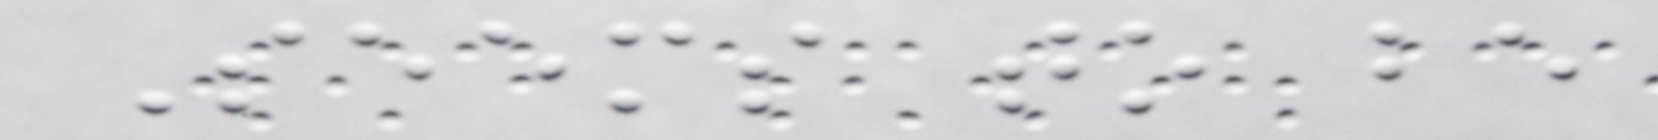Seems to be
